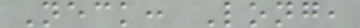Neck: Long,
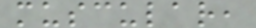muscular,
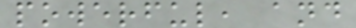powerful, and
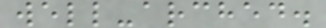well-arched.
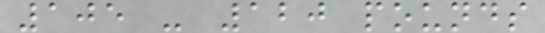105 - 120 pounds
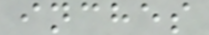inches
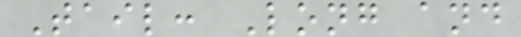Tail: Long and
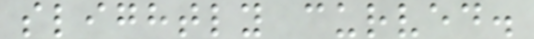slightly curved.
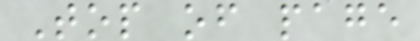Top of page
